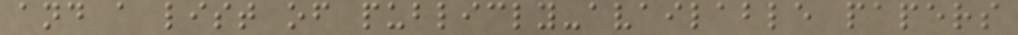and a list of publicly-available papers
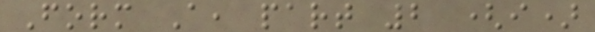Form A, part 2 (i)
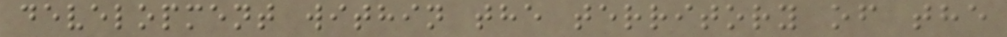development within the territory of the
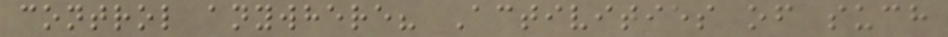control anywhere? Activities of such
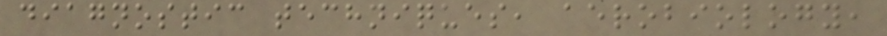diagnostic techniques, aerobiology,
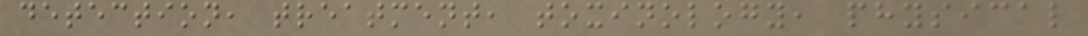detection, treatment, toxinology, physical
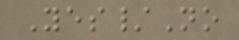Yes/No
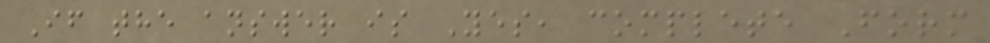If the answer is Yes, complete Form
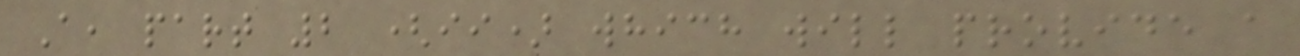A, part 2 (ii) which will provide a
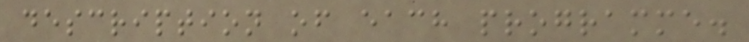description of each programme.
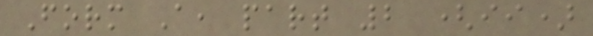Form A, part 2 (ii)
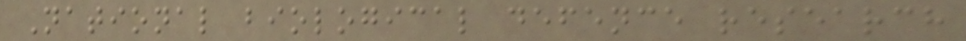National biological defence research
